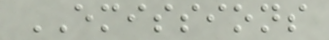EMISSIONS
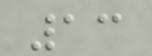13
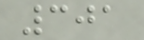301
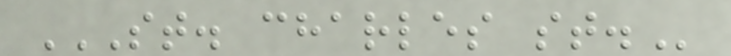ST. CHARLES ST.
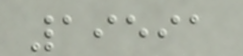19591
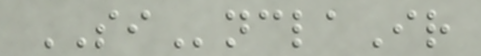SInclaIr
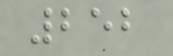252
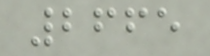2665
